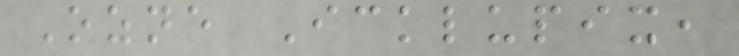Ozne Icklupix,
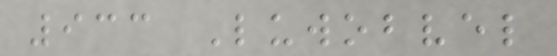933 Luwobvel
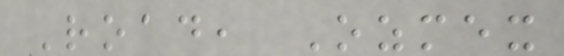Road, Ozmex
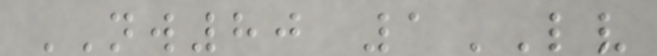NW80 1LV
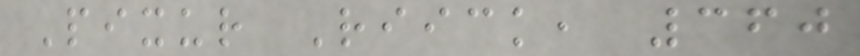Pixur Riick, 360
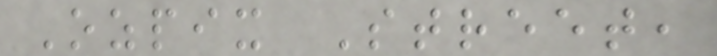Ozpix Street,
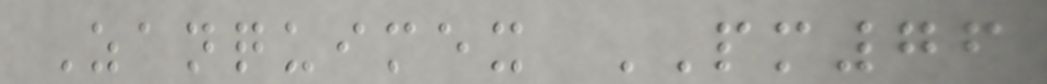Zanquimex PM76
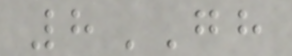8GH
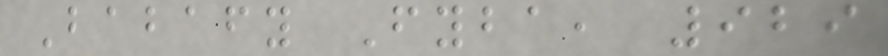Babafy Fyba, 929
